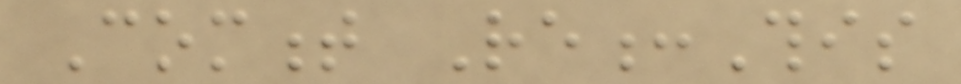Comment Re:This
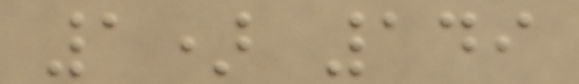1) 149
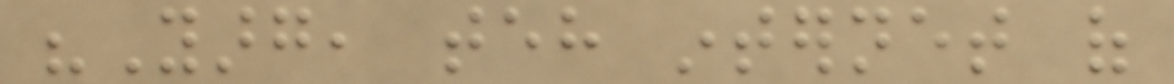"Yarg, teh internet of
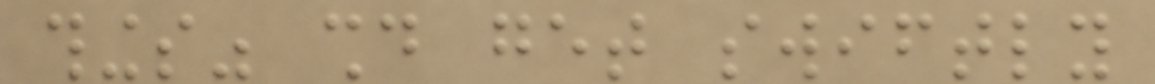things" should get swiftly
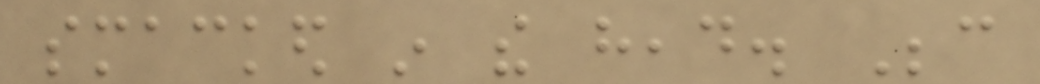smacked in the head. Because
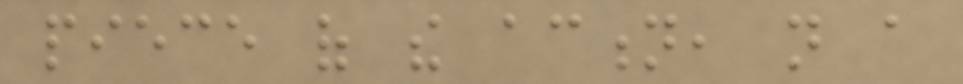piece of the action, not a
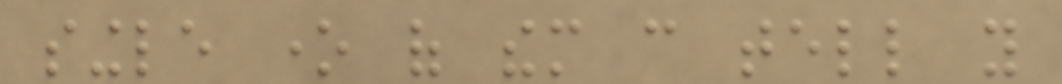single one of them can tell you
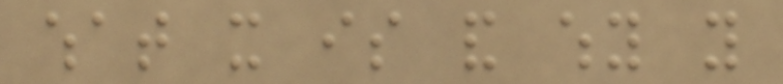what it is and why you
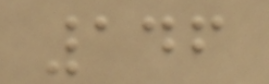146
